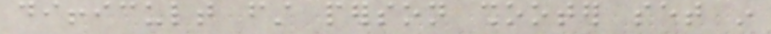difficult first person shooter set in
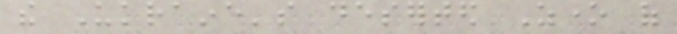the Ukraine's deserted Zone of
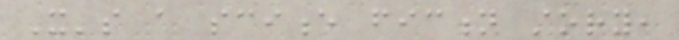It's a science fiction story,
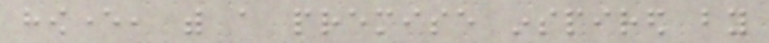however, with a premise inspired by
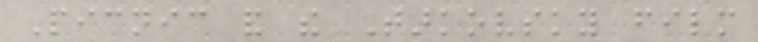Picnic and the Tarkovsky film
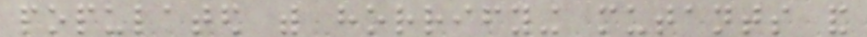populated with horrifying mutants and
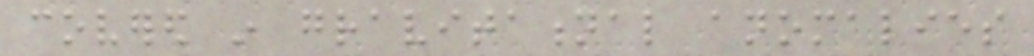covered in gravitational anomalies
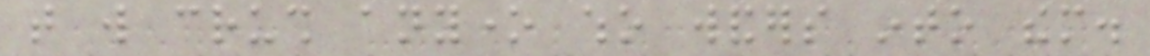that will crush anyone who wanders into them.
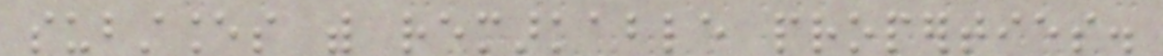substances with remarkable properties.
